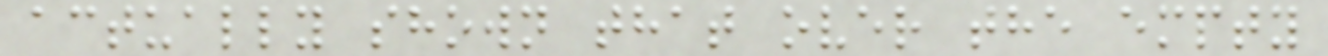actually shown that over the empty
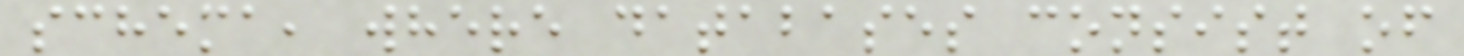schema, where databases consist of
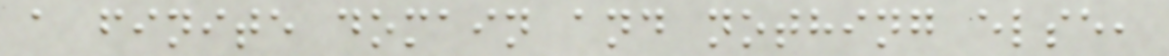a finite domain and nothing else,
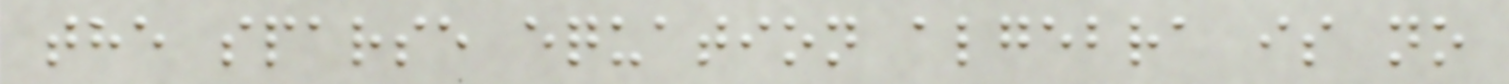the sparse equation algebra is no
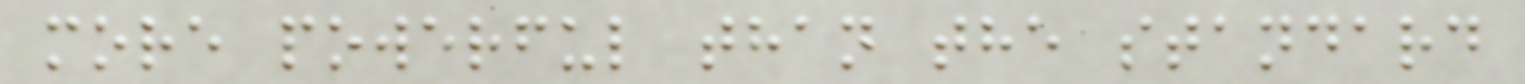more powerful than the standard
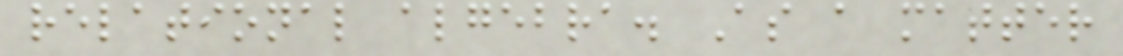relational algebra. As a matter
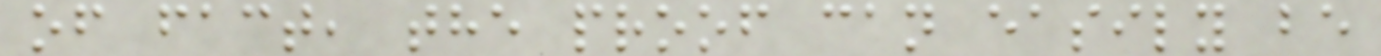of fact, the proof can easily be
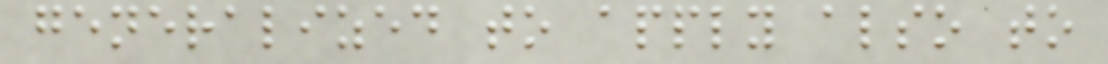generalized to apply also to
